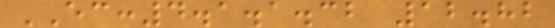EC:4.1.1.32 12.82
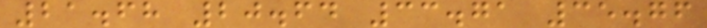21.68 20.64 33.71 35.76
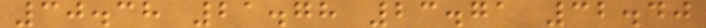30.38 21.78 23.71 32.40
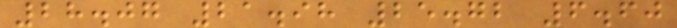28.07 21.98 25.72 6.60
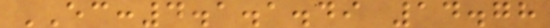EC:4.1.1.49 14.78
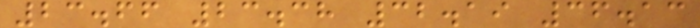23.66 23.38 32.19 36.13
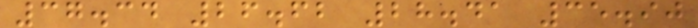37.34 26.62 28.41 35.90
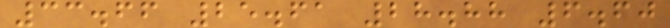33.66 25.61 28.88 6.60
